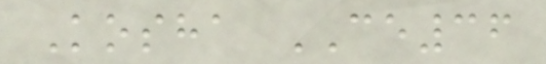Kosha CE36
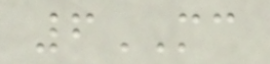6MC
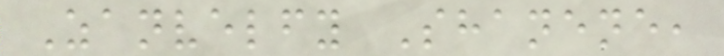Zanvelfy Shanene,
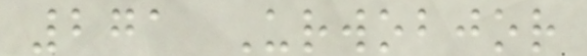271 Urwobjor
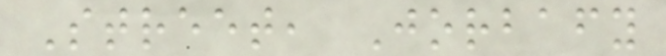Street, Jorbafy
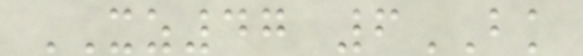XZ47 6BK
